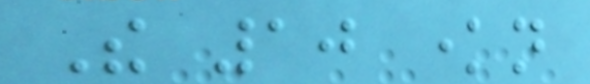The 10 known
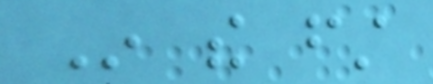In the first
